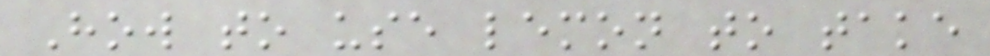How to use lemon to take
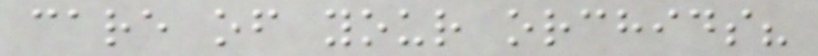care of your orchids?
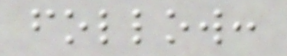follow:
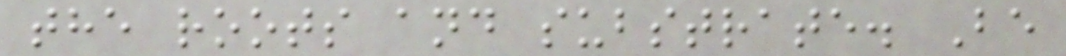the roots and substrate. Be
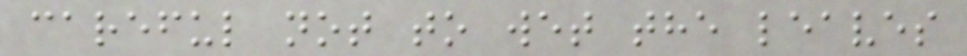careful not to wet the leaves
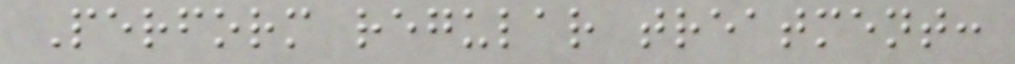Perform regular treatment:
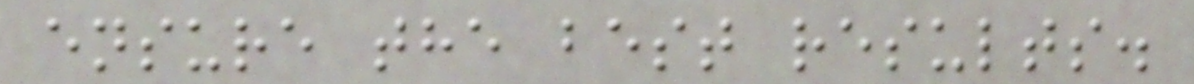ensure the best results.
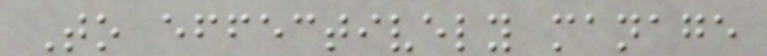To effectively manage
